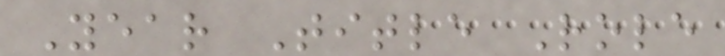Year Title Role
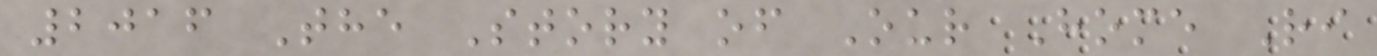2016 The Story of Our Home Ri
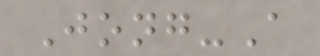Jong-A
